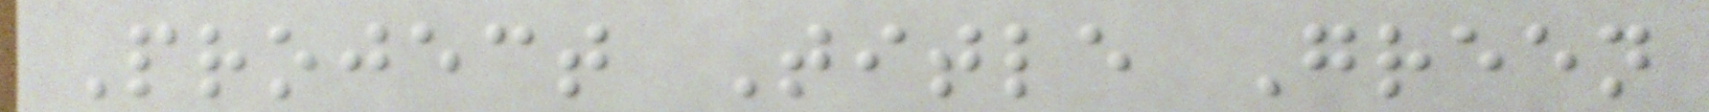Project Title Green
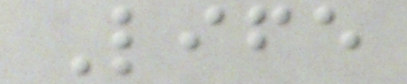Life
